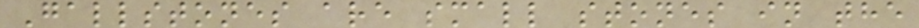Gallstones are small stones in the
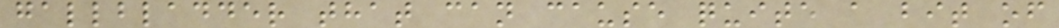gallbladder that can cause quite a bit of
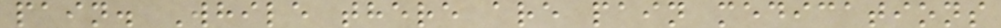pain. While there are pain medications
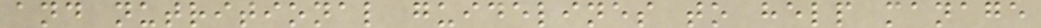and nutritional guidelines to help manage
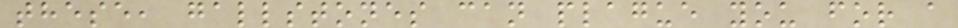these, gallstones can plague you for a
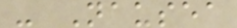- Nausea
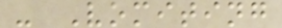- Vomiting
